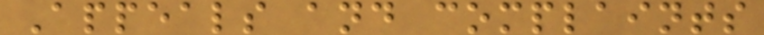Appeals and complaints
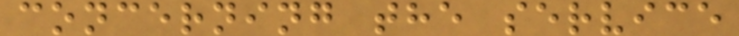concerning the service
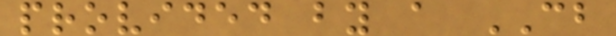provided by a CB
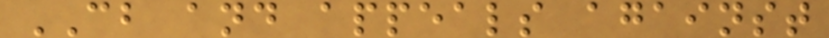CB and appeals against
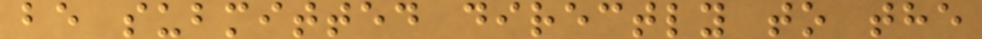be submitted directly to the
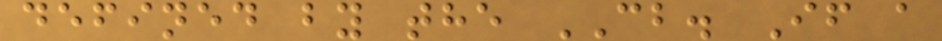defined by the CB. If a
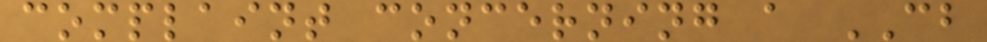complaint concerning a CB
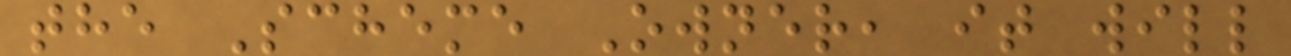the Scheme Owner, it will
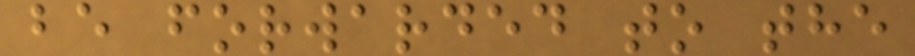be forwarded to the
